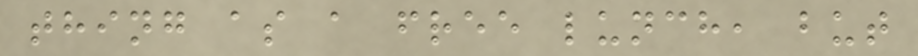thing as a free lunch, but
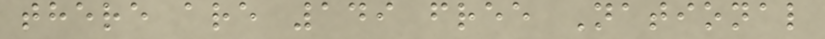there are 149 free National
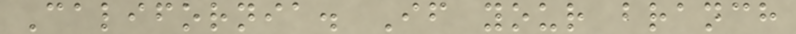California. If your branch
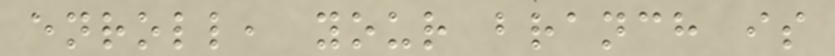enroll, your branch is
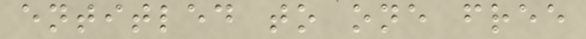entitled to one free
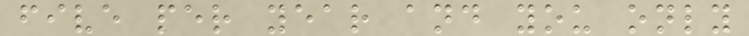five per year and you only
